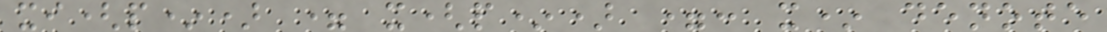xi(p*) = x(p*) =: x* denote
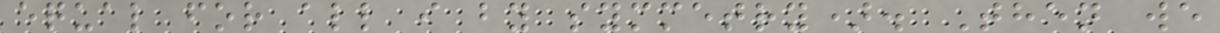equal for all i by symmetry). Then we
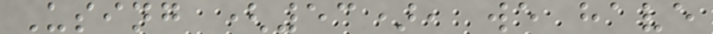Using (53), we have
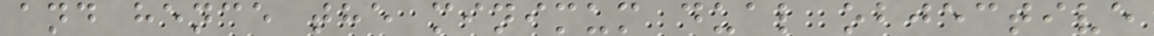and hence the minimum dual objective
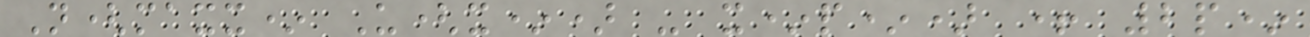N(maxx* U(x*) - x*p*) + 2p*
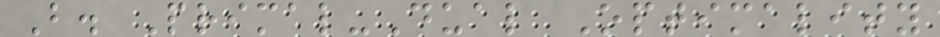B. Primal-Dual Optimality
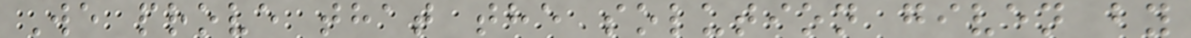We prove that the solution given by
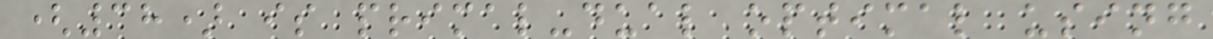(38) is primal-dual optimal using
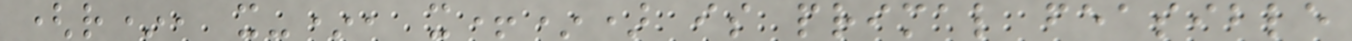(r*, x-*, x+*) is primal feasible
